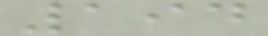194
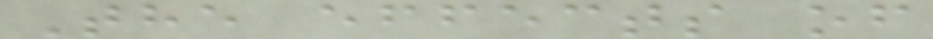The effects of
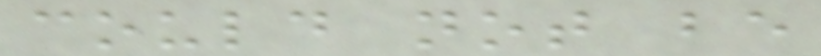could not be
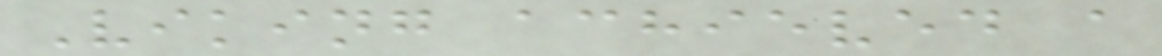Viking achieved a
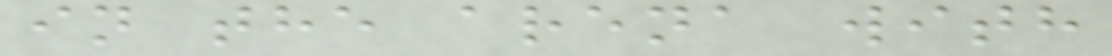in the arena with
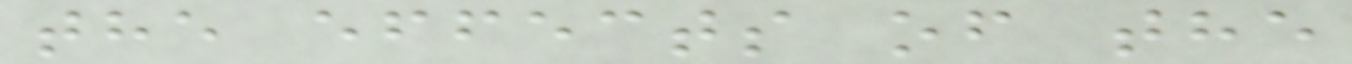the effects of the
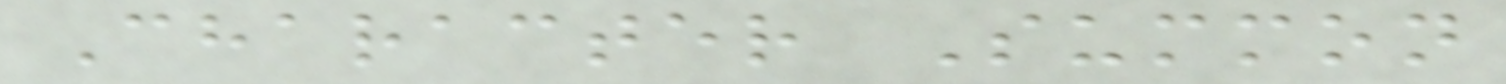Character Summon
